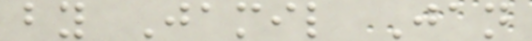by Jamil Jan
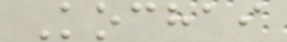Kochai
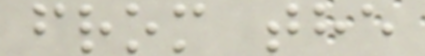from the
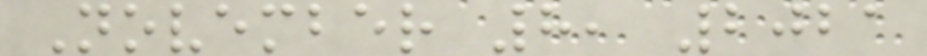November 8, 2021
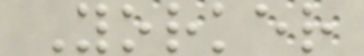Yorker
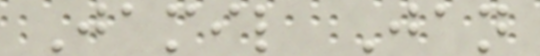Jamil Jan
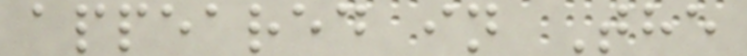appeared in The
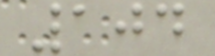104
